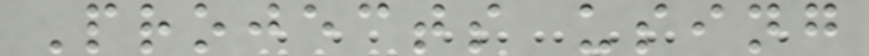Projects using
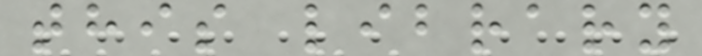this library
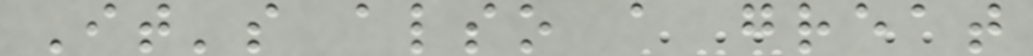It's also a great
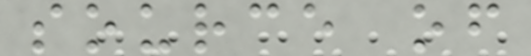source of
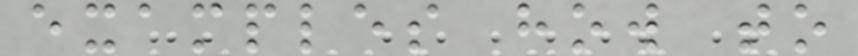examples how to
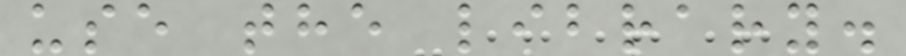use the library.
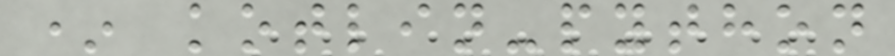* kotlin-python
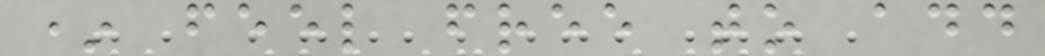* feel free to add
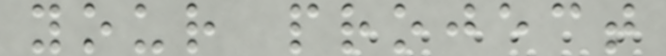your project
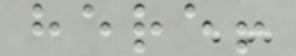here!
